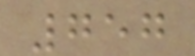757
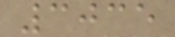3035
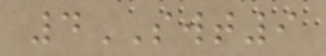4SWT9
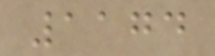1174
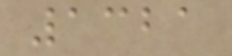1321
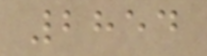2854
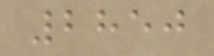2850
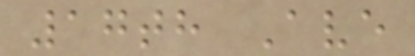17th Ave
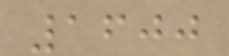1600
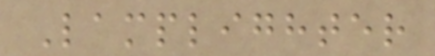Lamplighter
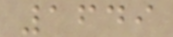1649
